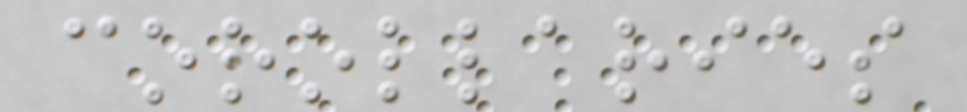corollaries
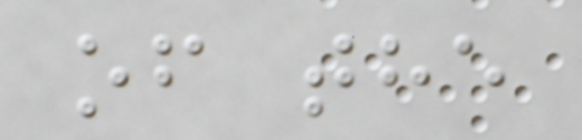of the
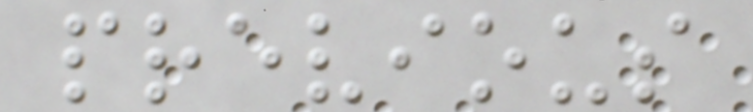previous
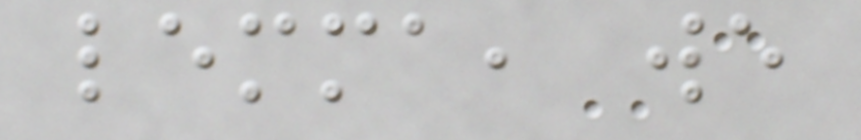lemma, we
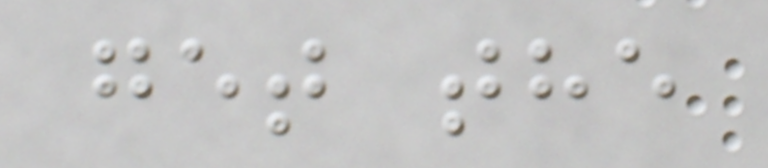get the
